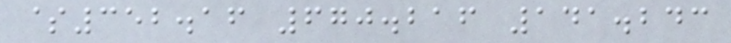$352.16 670.216 141.243
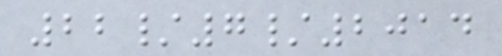22/7/2014
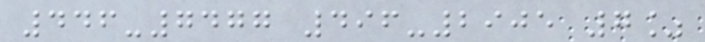446-7477 496-2905 7%
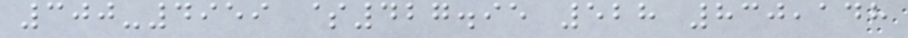300-4959 $427.95 528 830,148
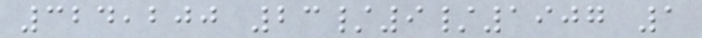324,200 23/9/1907 1
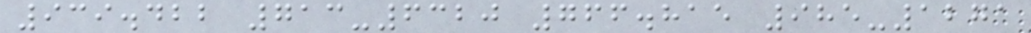939.422 713-6320 766.815 985-1271
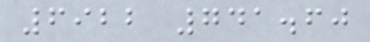6922 741.60
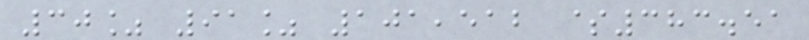30% 91% 101,512 $383.51
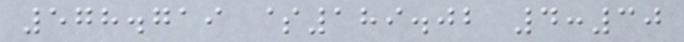578.719 $189.02 4:30
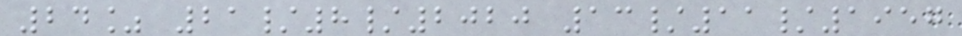24% 21/8/2020 13/11/1957
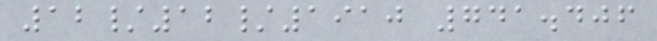12/12/1910 741.406
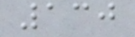130
